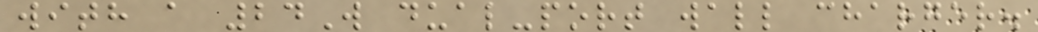with a 24W dual-port wall charger.
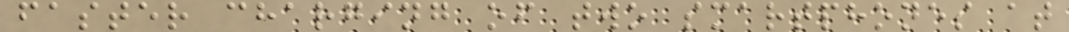faster charging of two smartphones at
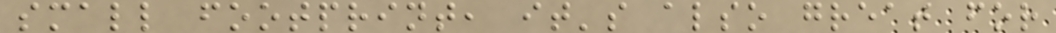small footprint, it's also great for
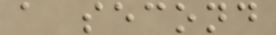a second
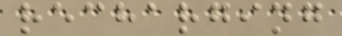recharging
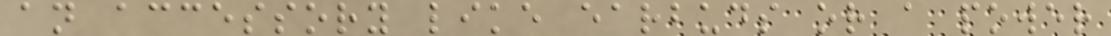an accessory like earbuds or a power
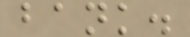bank.
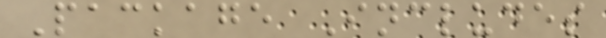Package Includes
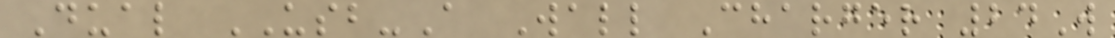Dual USB-A Wall Charger 24W
